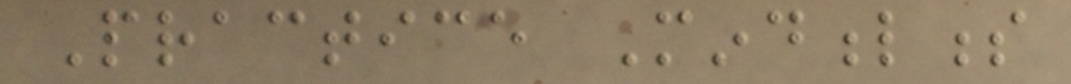Practice Mindfulness
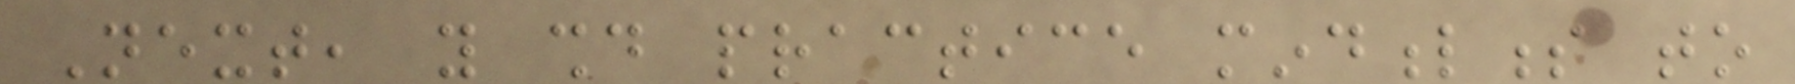Next, you should practice mindfulness to
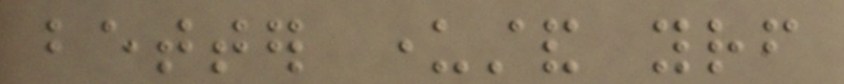better understand yourself
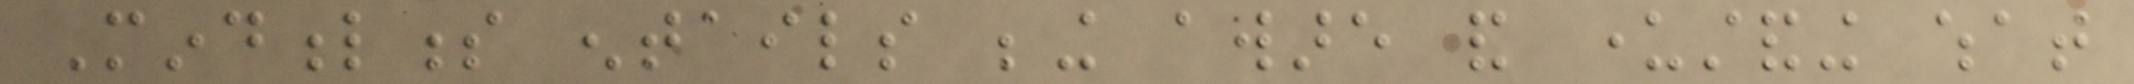Mindfulness entails being aware and understanding what
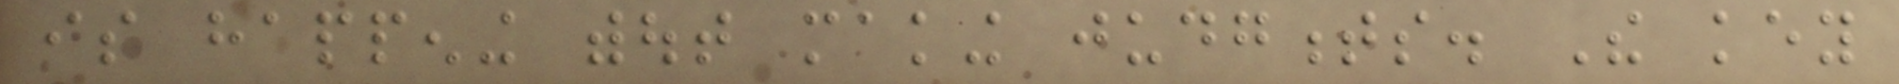is happening without making judgments. The key
